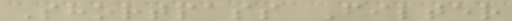Shortpass Filter
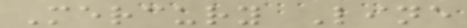Mercury Line
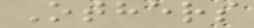Others
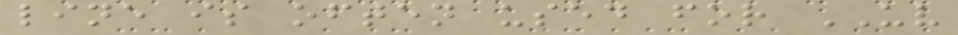line is often used for UV
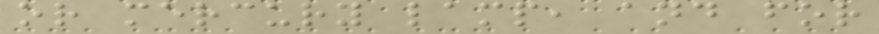or mercury lamp, and for
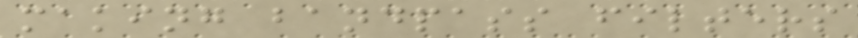making bandpass filters
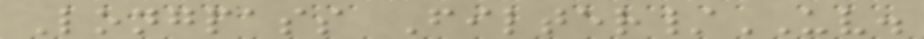Longpass Filter/UV.
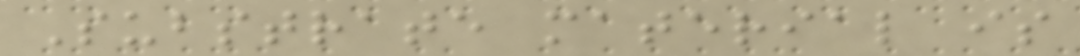Substrate material is
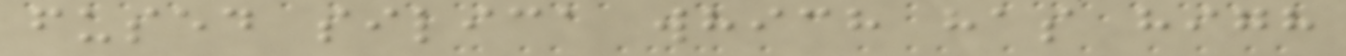fused silica which has high
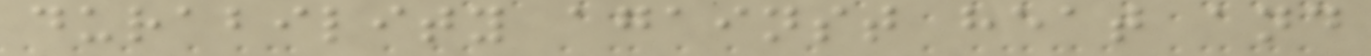durability against heat and
